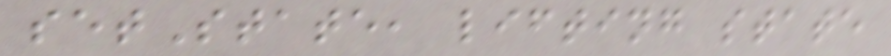setState, lifting state
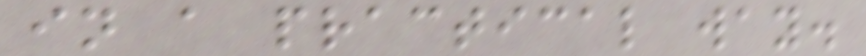in a practical way.
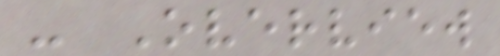- Overview
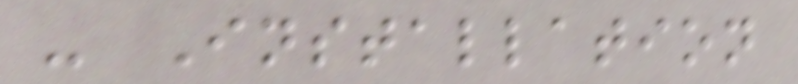- Installation
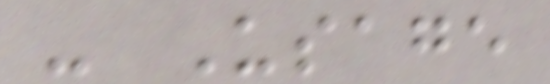- Usage
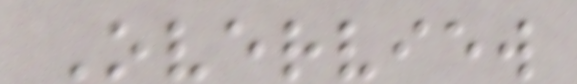Overview
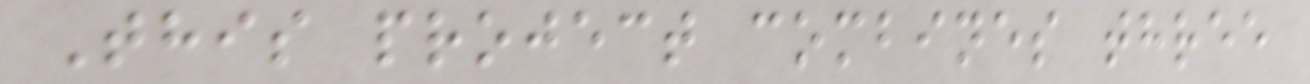This project combines three
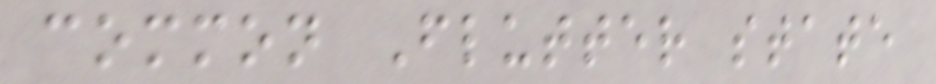common Flutter state
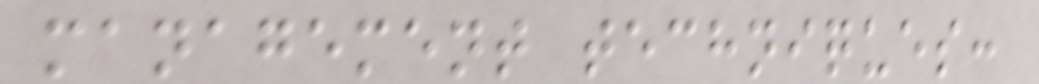management techniques:
